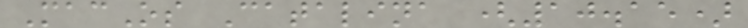MacOs Catalina (10.15)
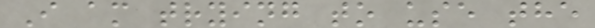I am trying to use the
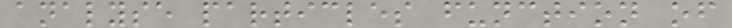analyse particles function of
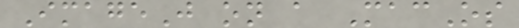ImageJ on a MacOs
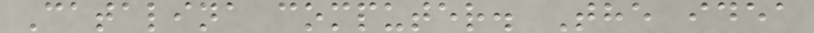Catalina computer. The idea
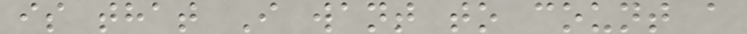is that I want to count a
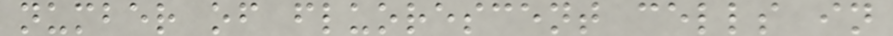number of fluorescent cells in
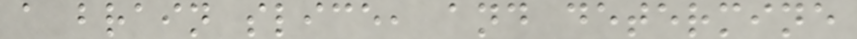a brain slice, and determine
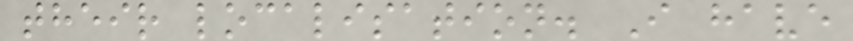their localisation. I have
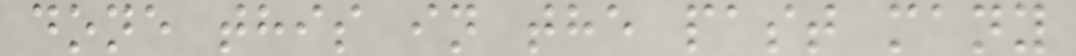done this in the past many
